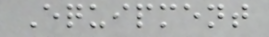Equipment
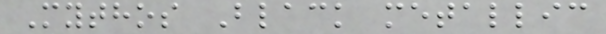Mythos Black metallic
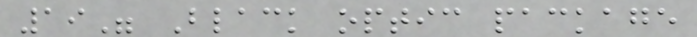19" Black optic package
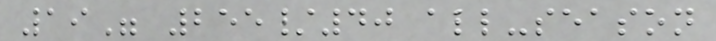19" 255/40 all-season
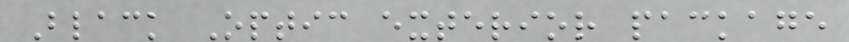Black Optic exterior package
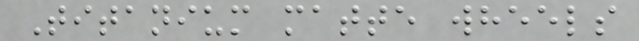Titanium matte wheels
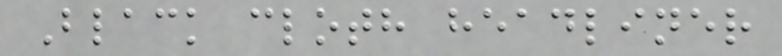Black cloth headliner
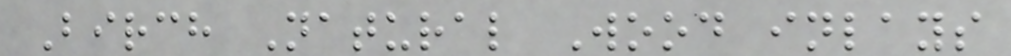Birch Natural Wood inlays
